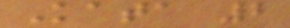Kata 2
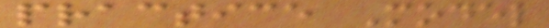practice Model
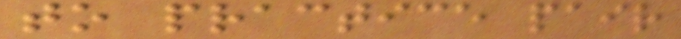to practice pair
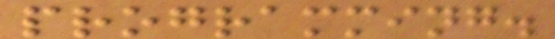programming.
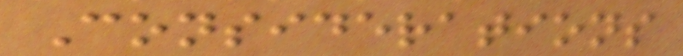Considerations
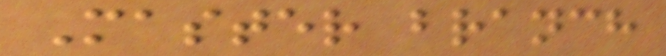Master branch
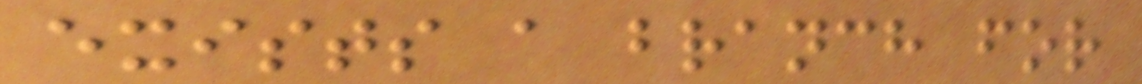exists a branch for
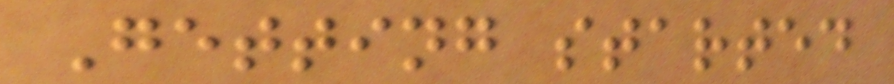Getting started
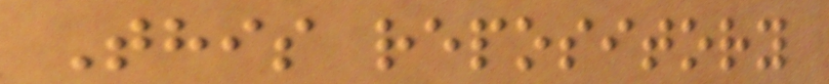This repository
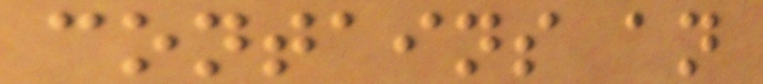contains an
